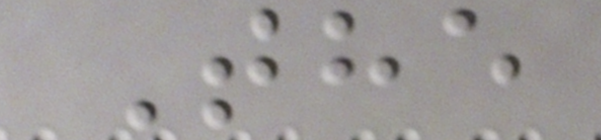The
